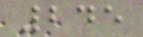245
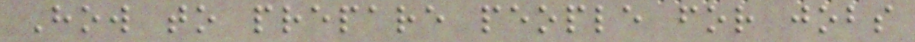How to prepare people for jobs
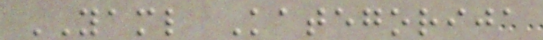YAML Kategorija
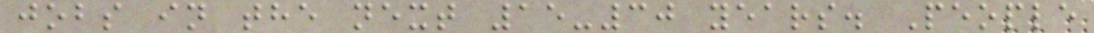jobs in the next 15-30 years. People
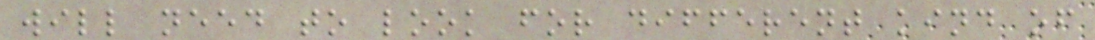will need to look for different kind of
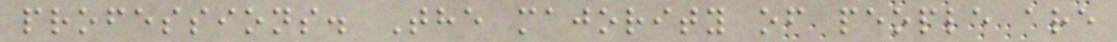professions. The majority of people are
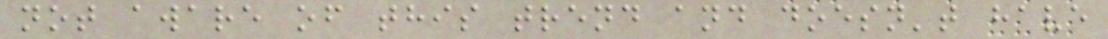not aware of this trend and doesn't have
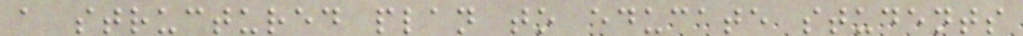a structured plan to educate students
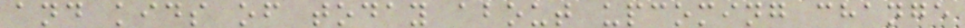and kids of today about upcoming change
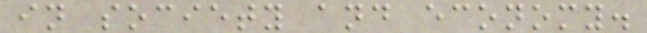in society and economy.
